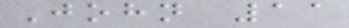John 11
